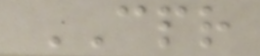CPR
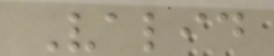Valid
